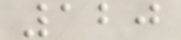120
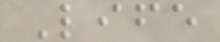Life
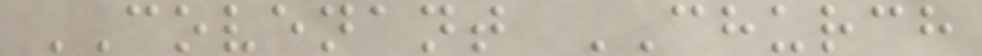COVENANT CHURCH
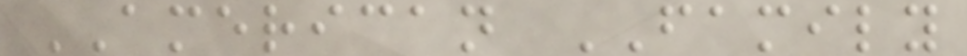AMERICAN FAMILY
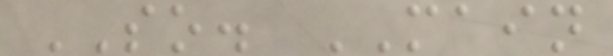SO. MAIN
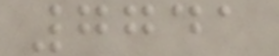7741
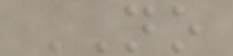NO
